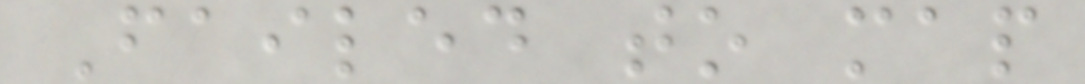Failed to map
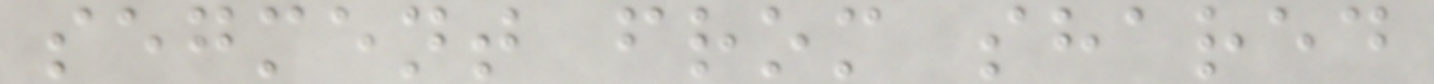segment from shared
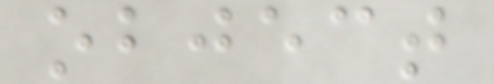object
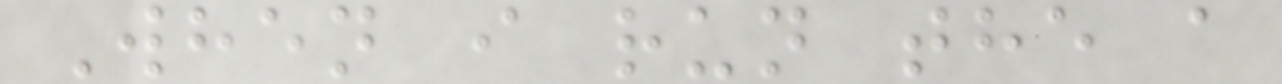When i run the a
